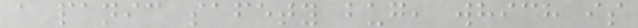a panic safety bug, which is
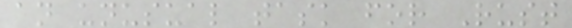an unusual task for Rust
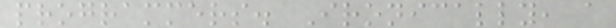programmers. Ironically, a
